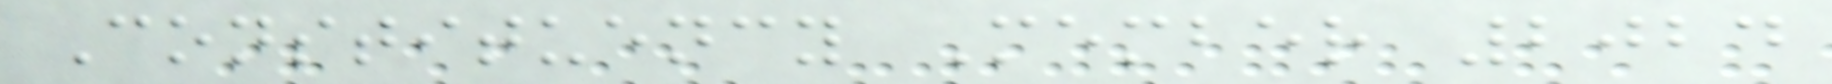Constituency Member 2024
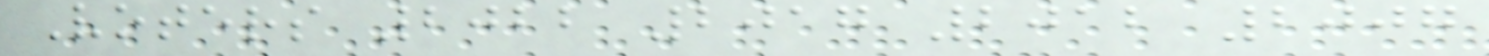Voters 2022 2017 2012 2007
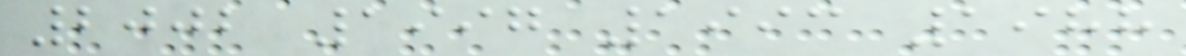2002 1997 1993 1988
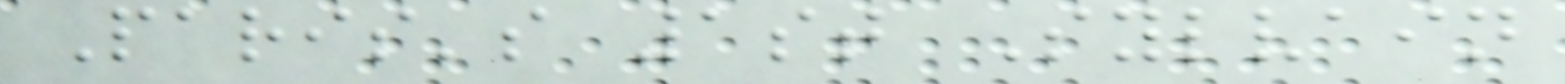Paris's 1st Sylvain
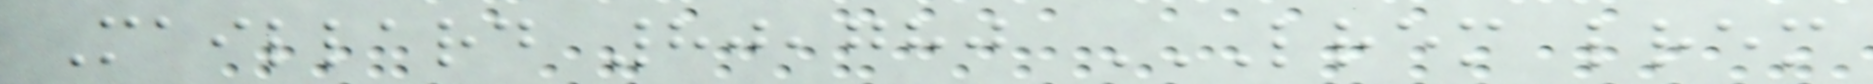Maillard 80,780 LREM LREM
